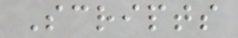Scripts
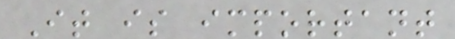It is important
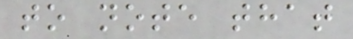to note that
